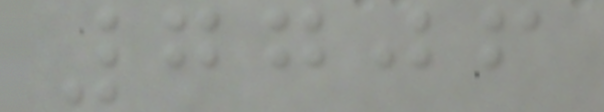7706
